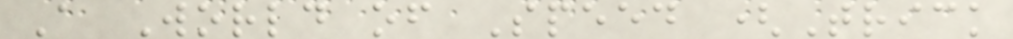A World of Speed (Trick
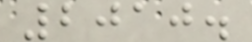2010.
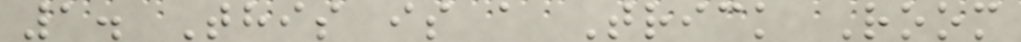1. This is a Trick Room
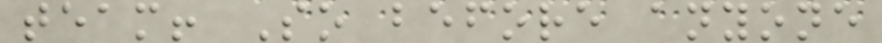team! So before anyone
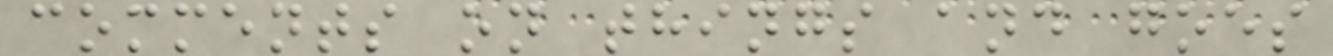comments on things and goes
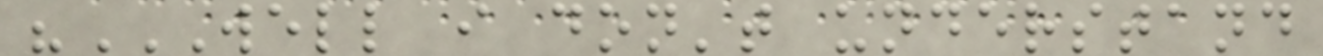"WELL I DON'T UNDERSTAND
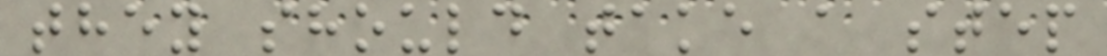they should take a step
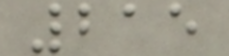215
